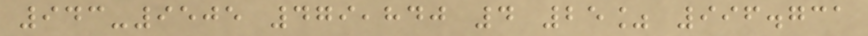943-9505 479,840 4 25% 996.731
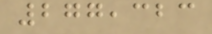277,323
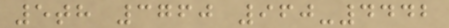5th 3760 960-4442
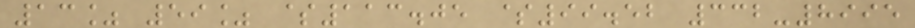13% 59% $113.05 $99.52 332-8995
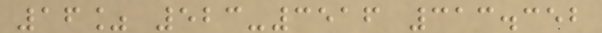16% 523-3516 313.352
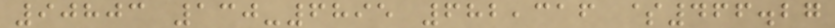90803 130-6895 682,316 $466.27
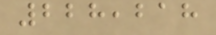228,218
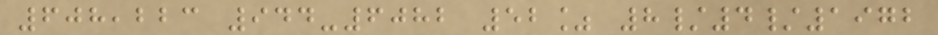608,223 944-6082 52% 8/4/1972
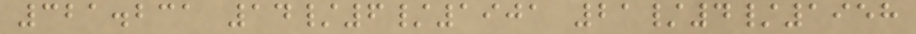321.231 14/6/1901 21/4/1958
